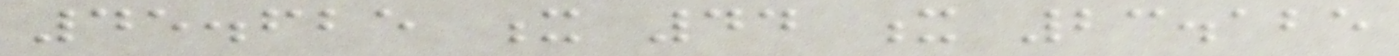45.625 x 44 x 23.125
